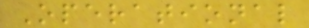Operational
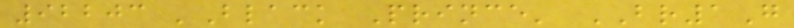92203 'Black Prince' BR1G
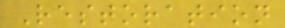Restoration
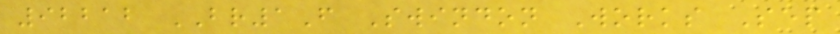92212 BR1F Swindon Works Sep
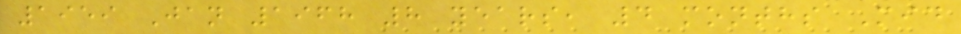1959 Jan 1968 8 years, 4 months Mid
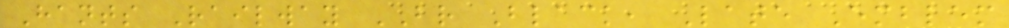Hants Railway BR Black, Late Emblem
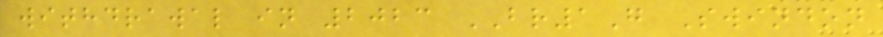withdrawal in 2023 BR1G Swindon
